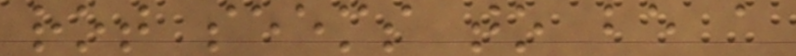rot seems to be a
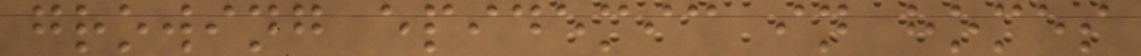growing epidemic in homes
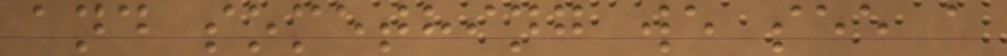and something we see a
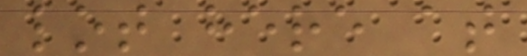lot here at
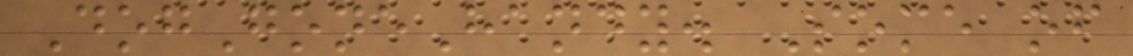DogGoneHandy. Some of
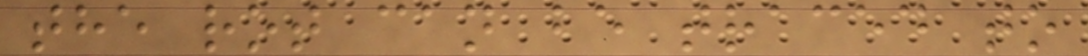the rot can be traced to
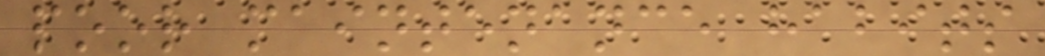poor maintenance habits
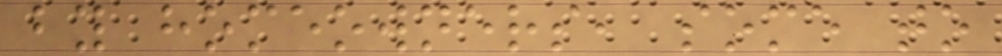by homeowners, some to
